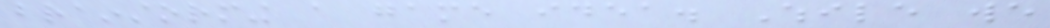brainstorming a game idea. While we
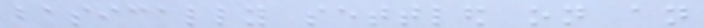basically settled on an
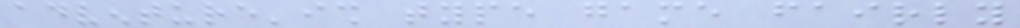adventure'ish type game fairly
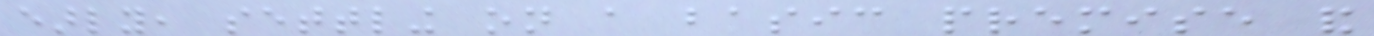early, settling on a basic premise and
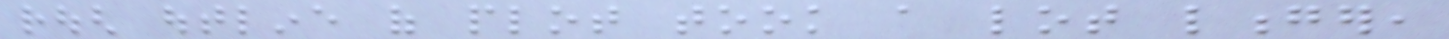rough outline of plot took a lot longer,
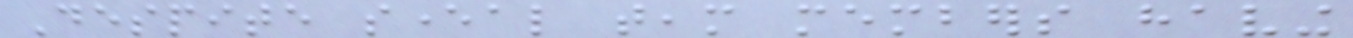Despite several team members having
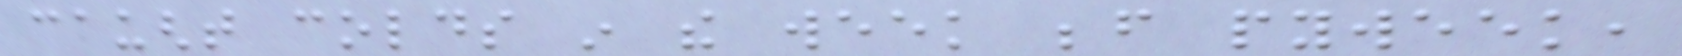caught colds in the week before pyweek,
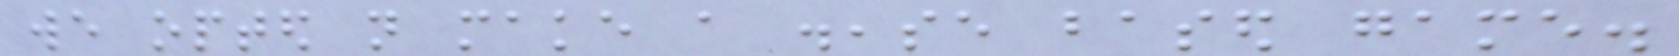we opted not make a disease based game.
